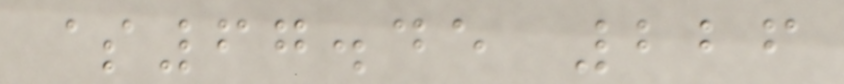$67.45 226
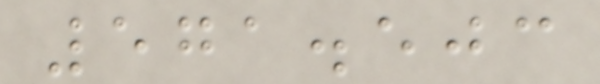571.503
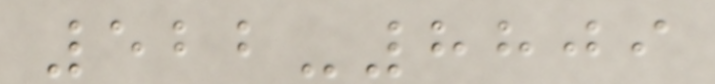522-8809
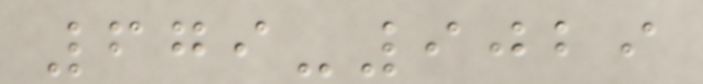679-9029
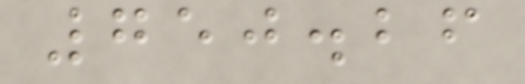750.26
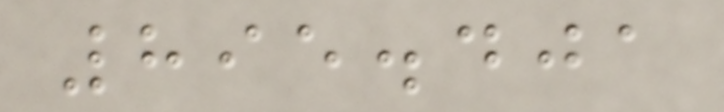895.401
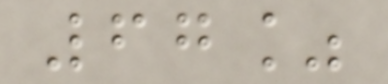67%
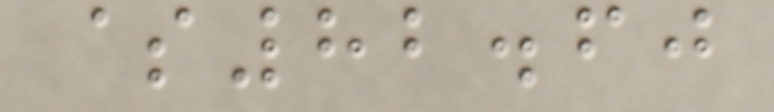$82.60
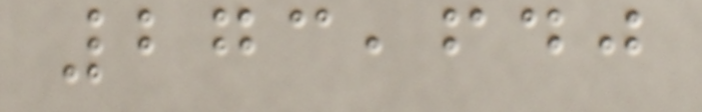273,640
